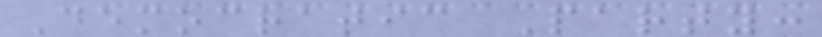Democratic Party:
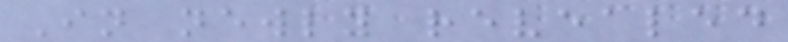In newly revealed
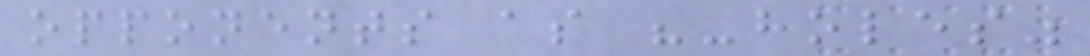opponents as "-holes"
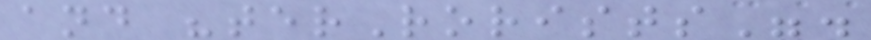and "terRorists".
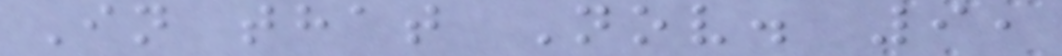In that Nov. 9,
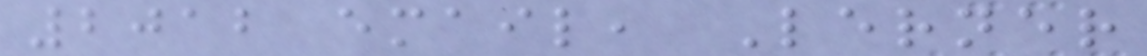2012 email, Lerner
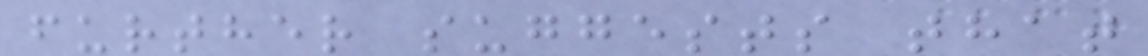further suggests that
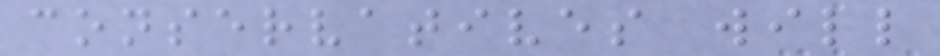conservatives will
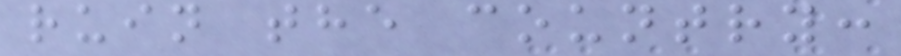ruin the country:
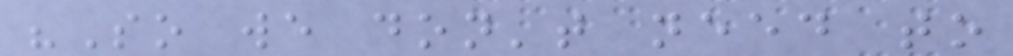"So we don't need to
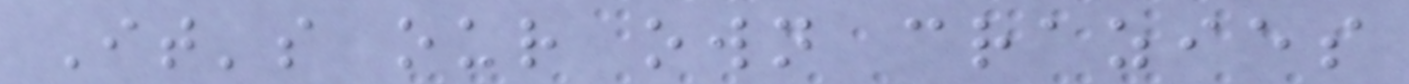It's our own crazies
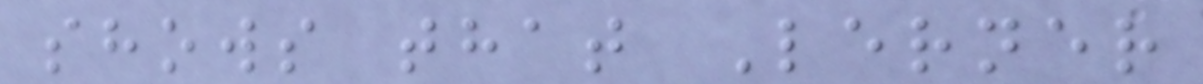shows that Lerner
